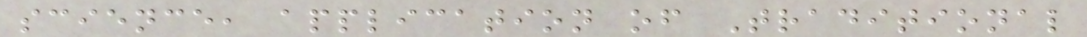science, application of Traditional
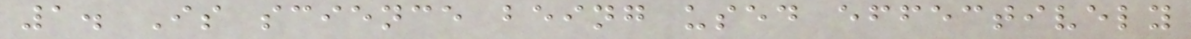1. Is science being used effectively
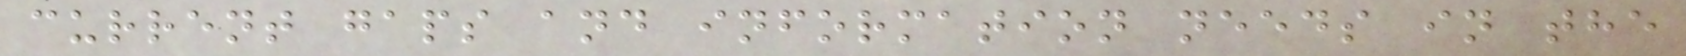current gaps and information needs in the
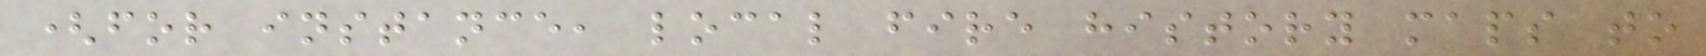(for instance, local fire history maps to
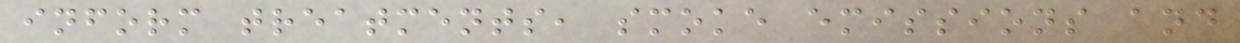inform treatments, smoke emissions and
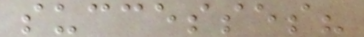successes?
